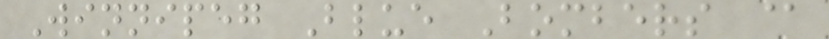Winnipeg Blue Bombers @
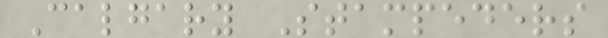Calgary Stampeders
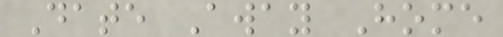Date Away Home
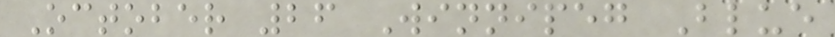October 26 Winnipeg Blue
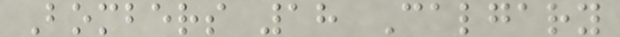Bombers 18 Calgary
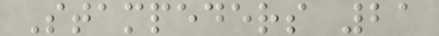Stampeders 21
